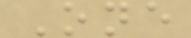One
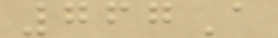767A
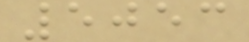5053
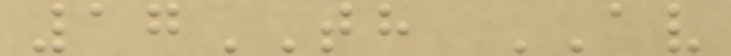17TH AV
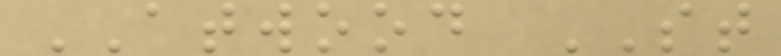ATWOOD ST
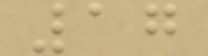17
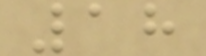18
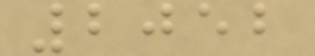2052
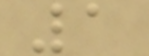1
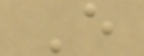E
